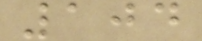104
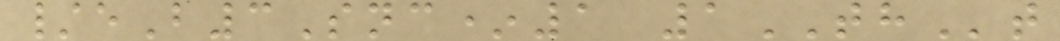/eB3Snc*1 1THt
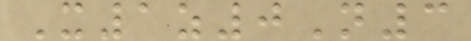X1z0N3
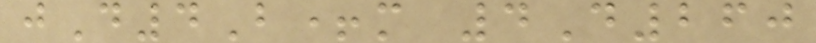jD4B+m 4D260
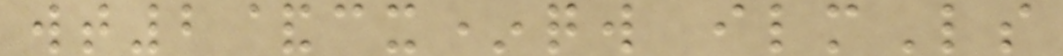wt2&cx*qw ilmLs
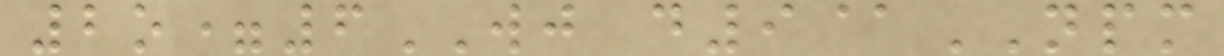2o=6WJ d9@NPM
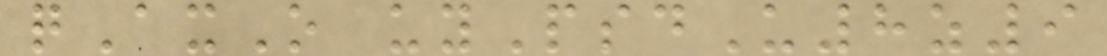qAxO uyPsdU8z9
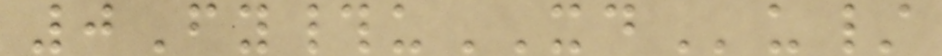0Fy#uXDu/
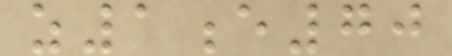z1e70
